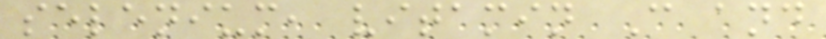selenium, vitamin C and
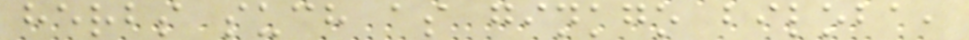herbs such as ginkgo biloba,
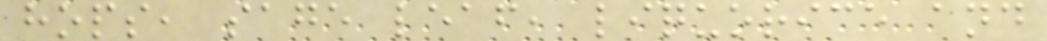hops, sage leaf, liquorice and
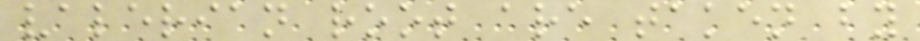valerian root are taken by
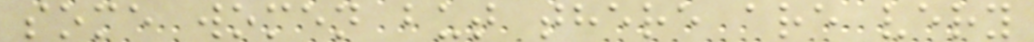some women but there are very
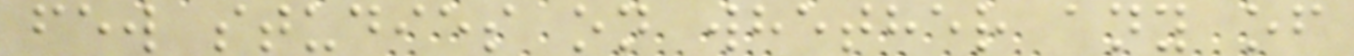few studies on whether any of
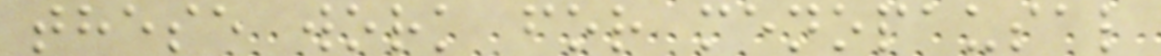these work for menopausal
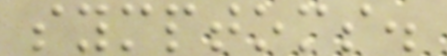symptoms.
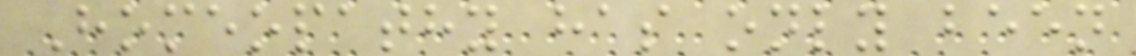Homeopathy has only been
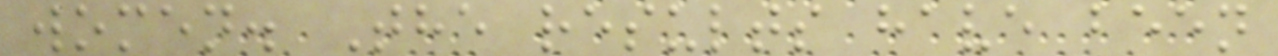women. The results have been
